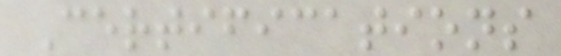Certifications
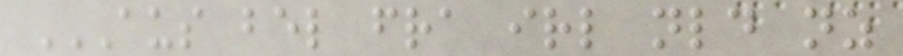AUS BEL FRA IRL NLD NZ
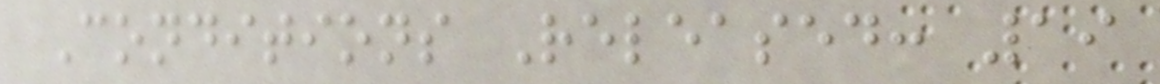Conditions Released: 19
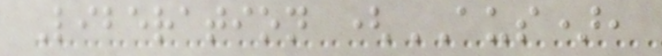Liberation (AUS),
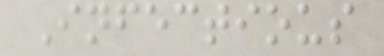Infectious
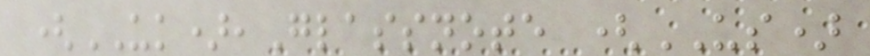(UK),Glassnote (US)
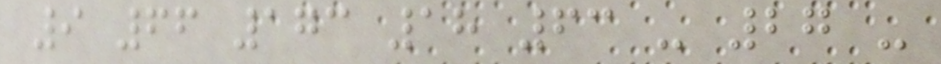9 66 173 18 63 - 27 -
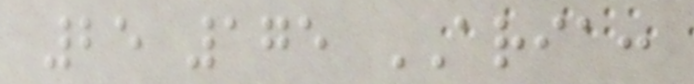25 175 ARIA:
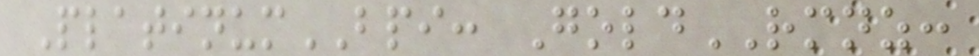PlatinumBPI: GoldRMNZ:
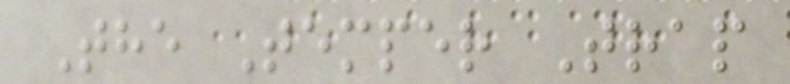The Temper Trap
